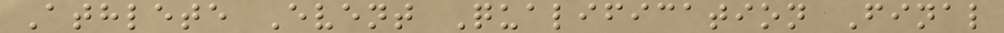Athlete Event Qualification Final
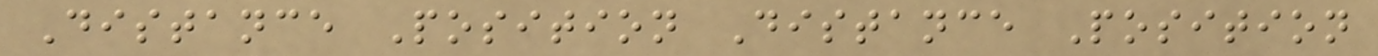Distance Position Distance Position
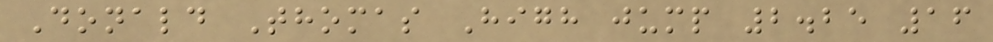Donald Thomas High jump 2.25 16
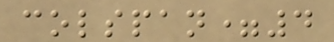colspan=4
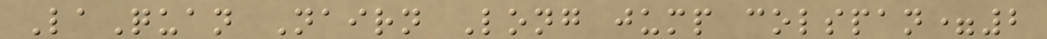LaQuan Nairn Long jump colspan=2
